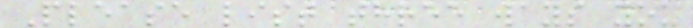Please list three ways you
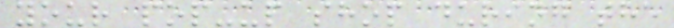your pop-up shop during the
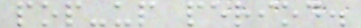pop-up period.
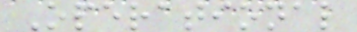Operational
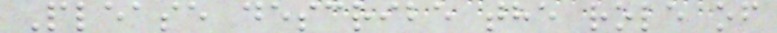Please describe the role of
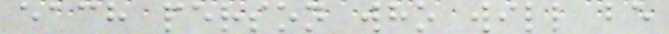each person who will be
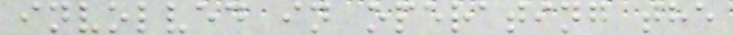involved in operating the
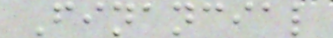Financial
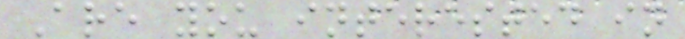Are you interested in
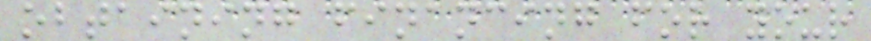obtaining financing for your
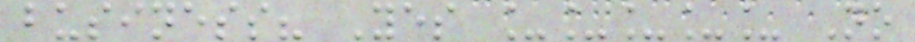business? Yes _____ No
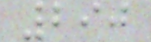290
